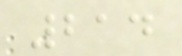214
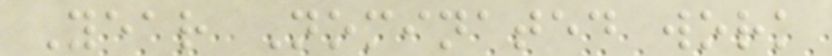Year Nominated work
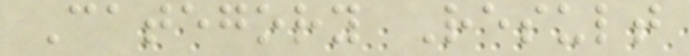Category Result
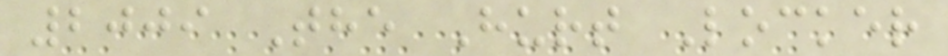2009 The Hurt Locker
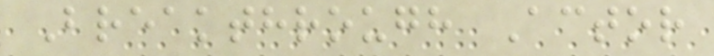Breakthrough Actor
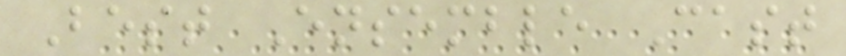Best Ensemble Cast
